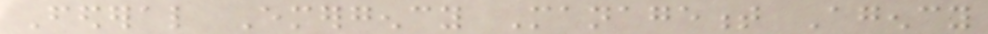Federal Emergency Management Agency
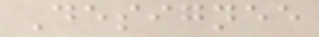Designee
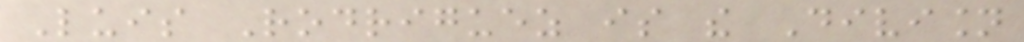Luis Rodriguez is the Division
